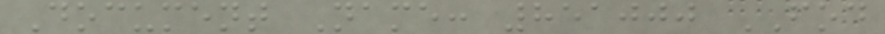Document Name: 851000 FOD
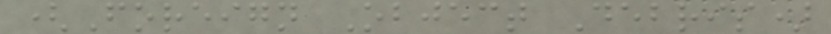(Foreign Object Debris)
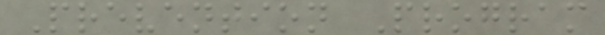Prevention Program
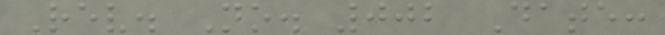Rev. No. 002 Date:
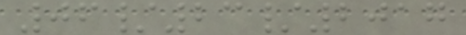06/23/2017
